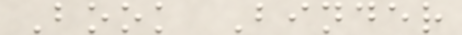Book Binder
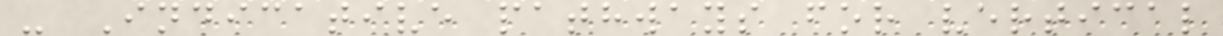- Indicative pathways for vertical
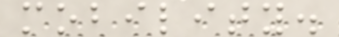mobility.
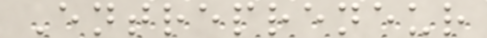Entrepreneur
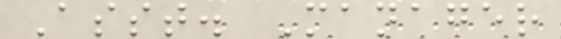Asst. Manager
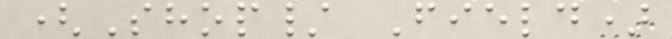(Shop/ Field)
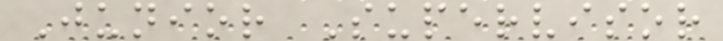Junior Supervisor
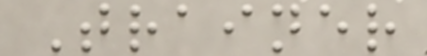Trainer
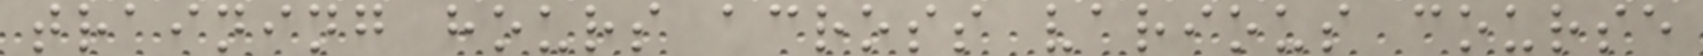training hours across various course
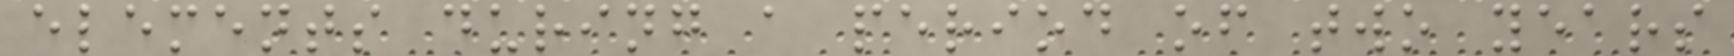elements during a period of two years
